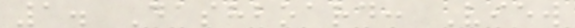1. Dashboard: View
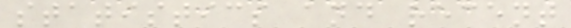statistics and recent
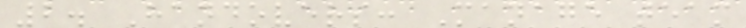2. Handovers: Manage team
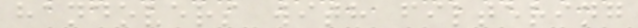handovers with filtering
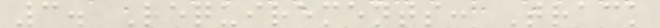3. Requirements: Track
